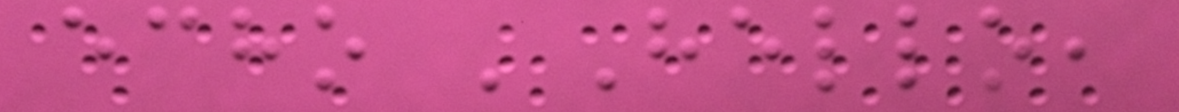echo 'Hello,
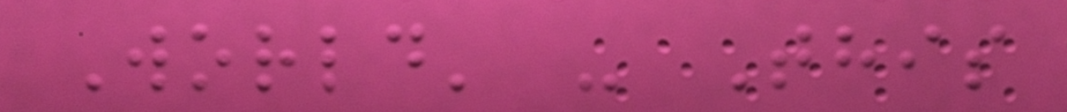World' - This
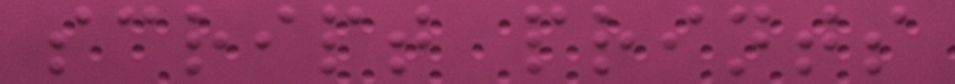script prints
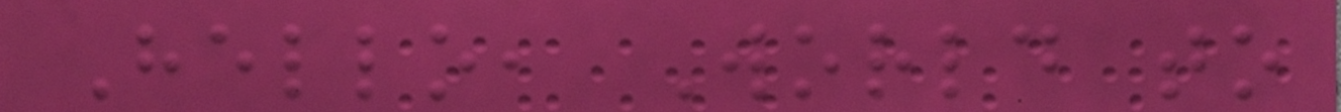Hello, World to
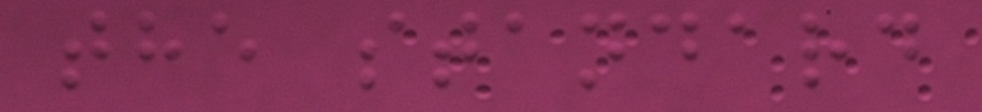the standard
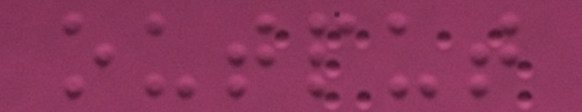output
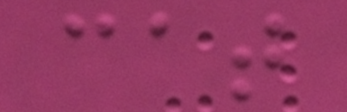cat
